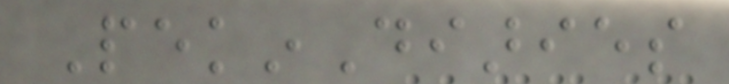PekinDiaries
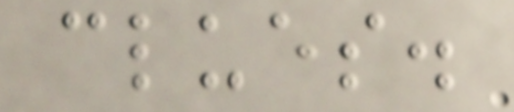clues.
